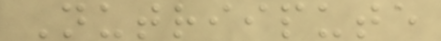Nutriipute
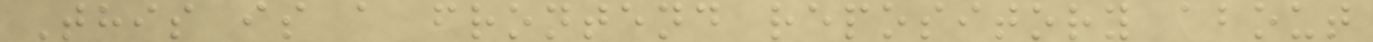This is a frontend repository about
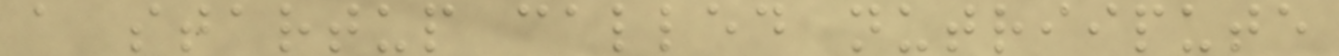a startup called nutriipute
